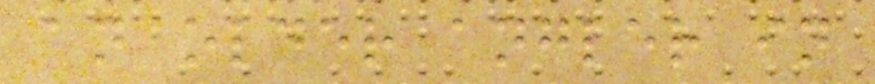an older angler in
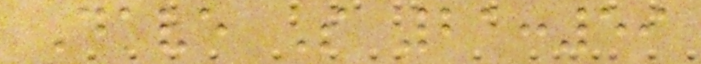Dave S 21:59
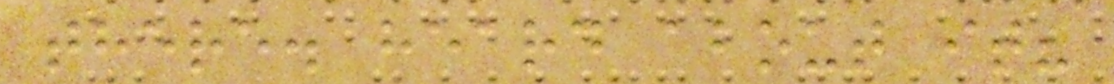there. heard about it?
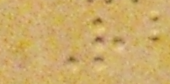R
